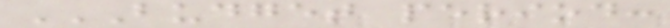BUDGET PERIOD:
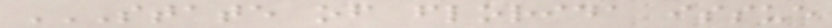STATE OF FLORIDA ISSUE
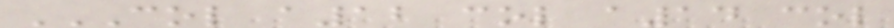COL A12 COL A14 COL
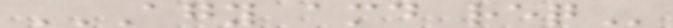AGY AMD REQ
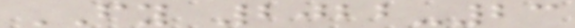FY 2022-23
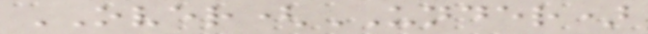OVER(UNDER)
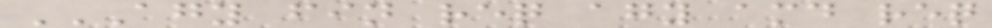AGY FIN REQ AGY AMD REQ
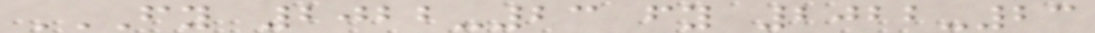FY 2022-23 FY 2022-23
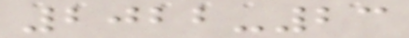2022-23
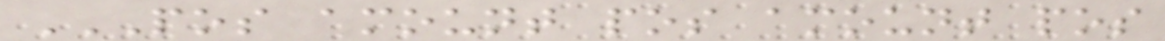POS AMOUNT POS AMOUNT POS
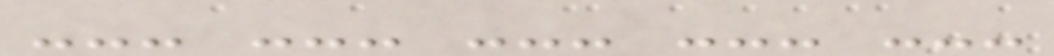--- --- --- --- ---
